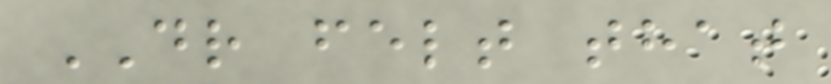DR felt that
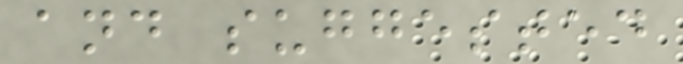and suggested
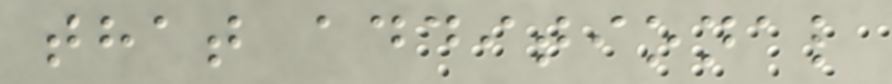that additional
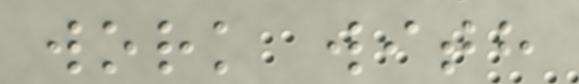work with
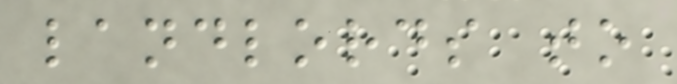landlords to
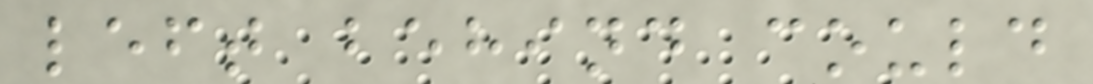left behind could
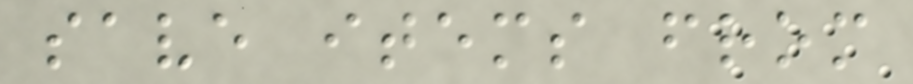save items from
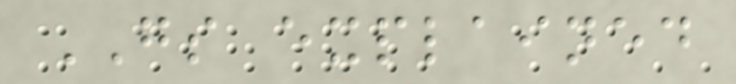GS explained
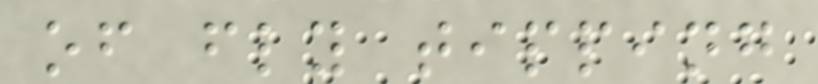of fly tipping
